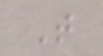T
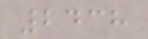2438
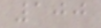100
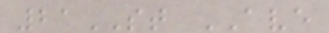21ST AVE
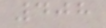408
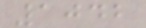1042
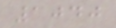1040
